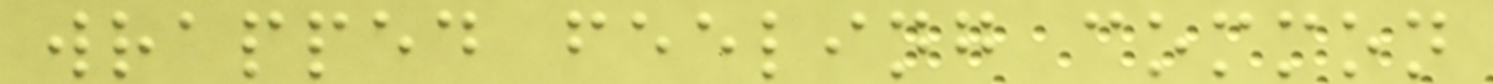wrapped feeling common
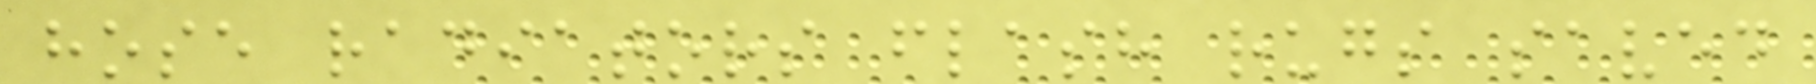hose radiators flash rugs saved
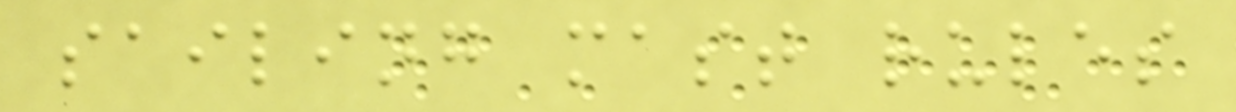sailing mast rules
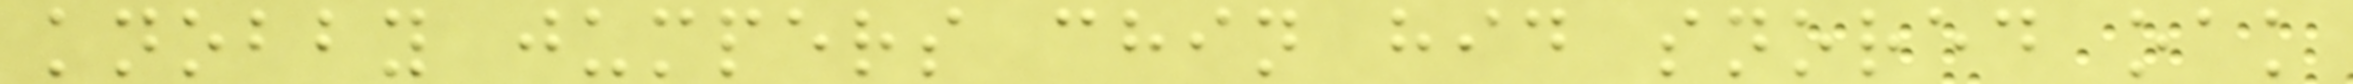knobby jumpers chin hid snored oak
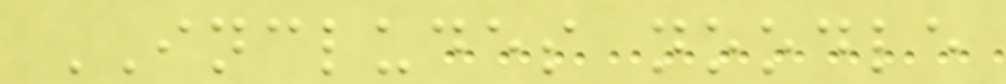INCLUDES noodle
